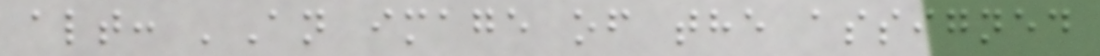alt: 'An image of the assigned
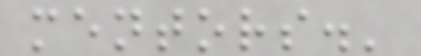mentors.'
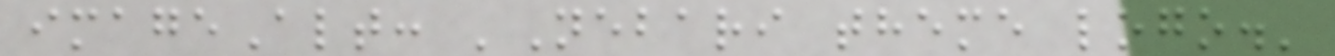imageAlt: 'Nebari theme logo.'
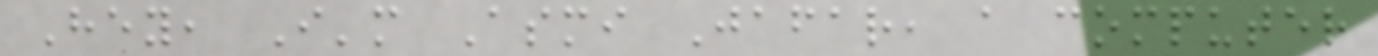Hey, I'm Asmi Jafar, a computer
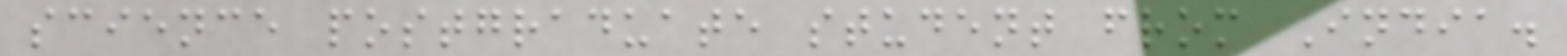science postgraduate student from India.
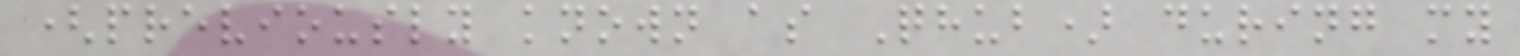(previously known as Qhub) during my
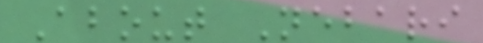About Nebari
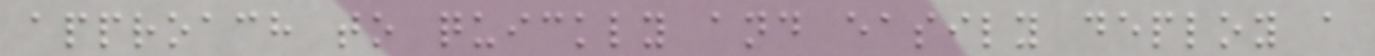approach to quickly and easily deploy a
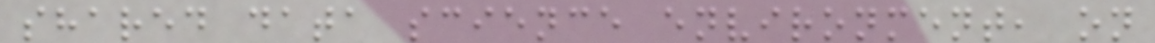shared data science environment, on
